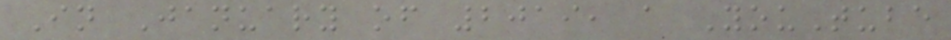In January of 2019, a YouTube
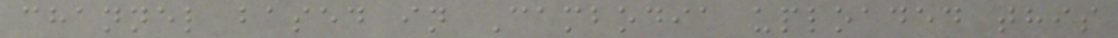channel based in Cambodia uploaded this
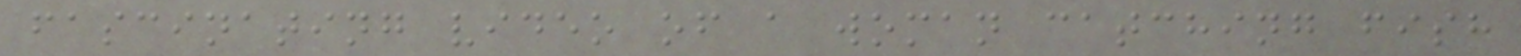fascinating video of a woman catching fish
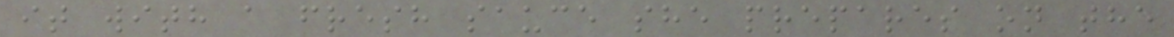it with a fresh sauce she prepares on the
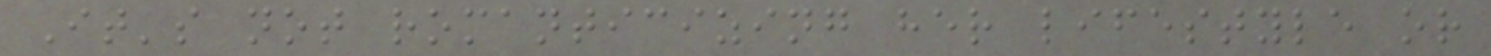It's not romanticizing her lifestyle or
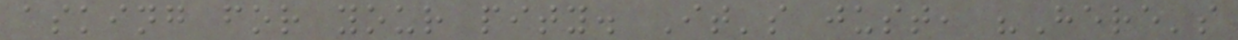asking for your pity. It's just, "Here's
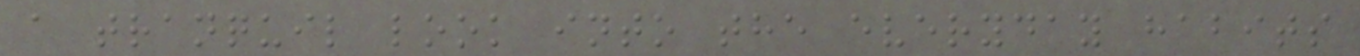a tranquil look into the everyday habits
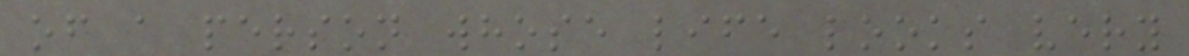of a person whose life looks very
